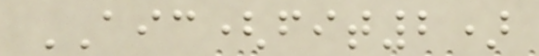AIC(fit2)
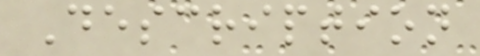Description
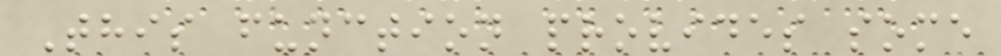This function provides some
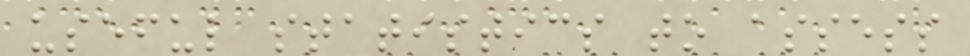useful statistics to assess
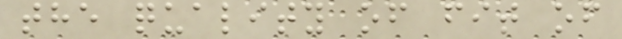the quality of fit of
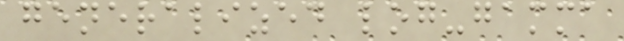generalized log-gamma
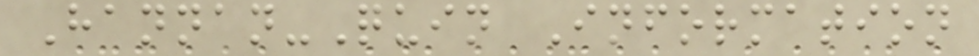Hannan-Quin Information
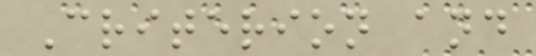Criterion and
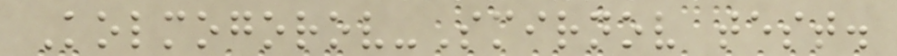Kolmogorov-Smirnov test.
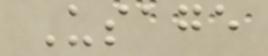Usage
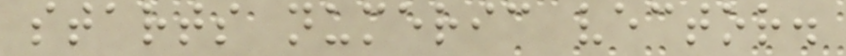starts numeric vector.
